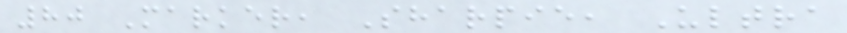80 Marker, Sharpie, Ultra
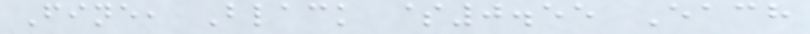Fine, Black $0.55 Each
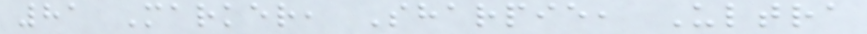81 Marker, Sharpie, Ultra
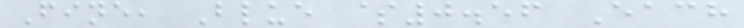Fine, Blue $0.56 Each
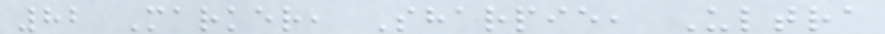82 Marker, Sharpie, Ultra
